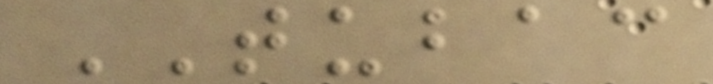TUBAC
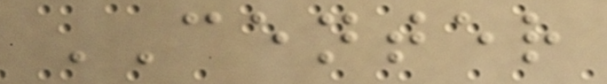CENTER
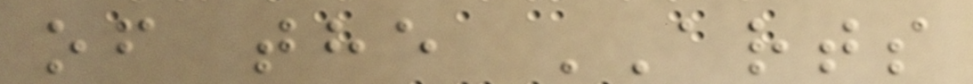of the ARTS
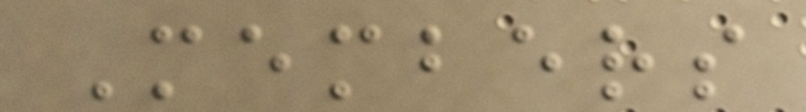Members
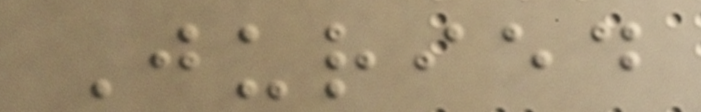Juried
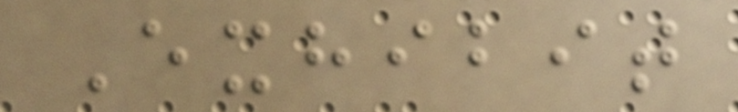Exhibit
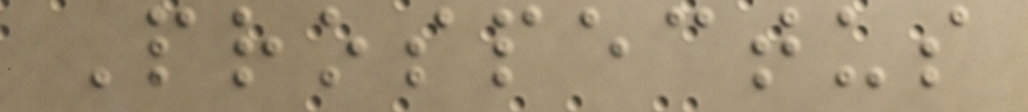Prospectus
